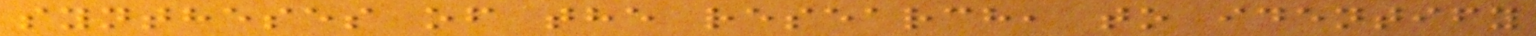syntheses of the research, to identify
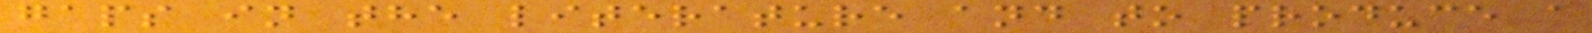gaps in the literature and to produce a
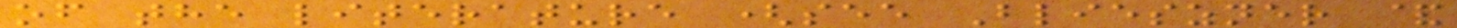of the literature (see Blieszner &
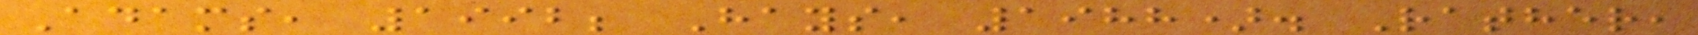Adams, 1992; Hays, 1988). Rather,
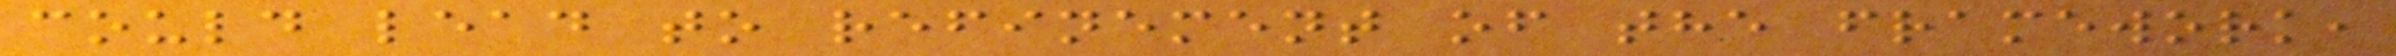could lead to refinement of the framework,
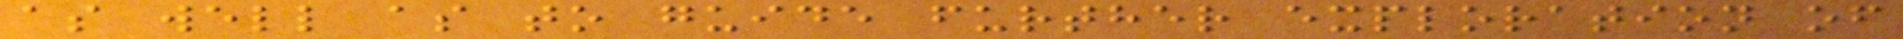as well as to guide further exploration of
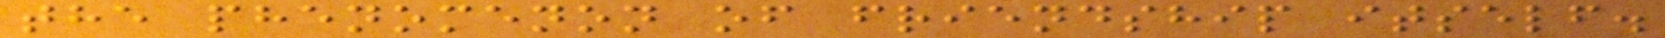the phenomenon of friendship itself.
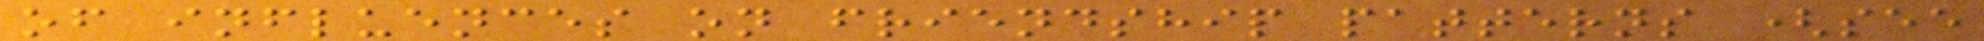of influences on friendship patterns (see
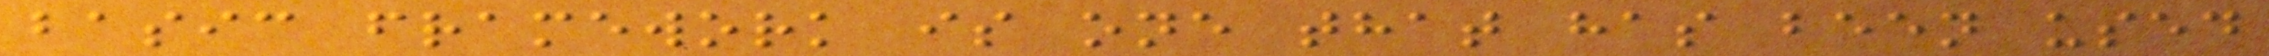basic framework is one that has been used
